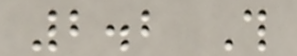2.2 This
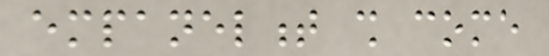empanelment shall come
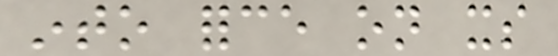into force on its
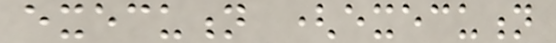execution (execution
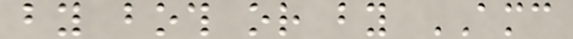by both or by AMC
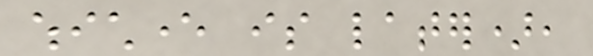whichever is later),
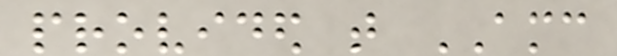provided that AMC
